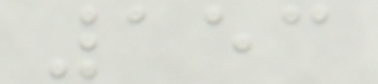153
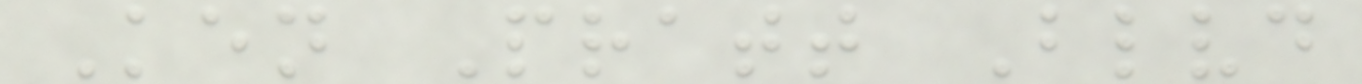Ken Pratt Blvd
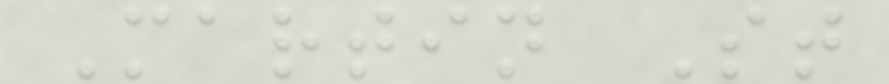Martin St
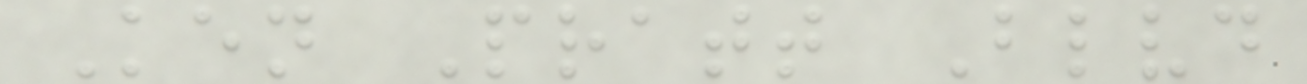Ken Pratt Blvd
